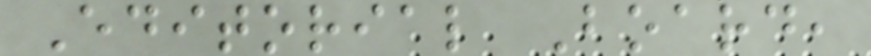Editorial Board,
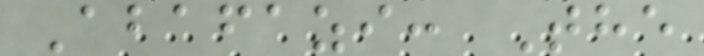Abafazi: The
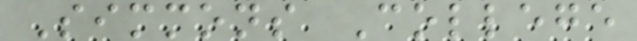Simmons College
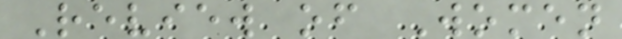Review of Women
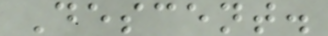Descent.
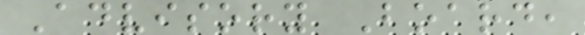Advisory Board,
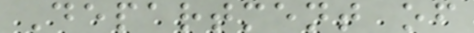Department of
